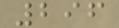296
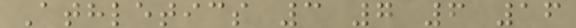Athletics 3 7 6 16
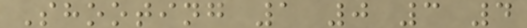Shooting 1 0 3 4
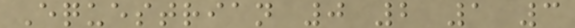Equestrian 0 2 1 3
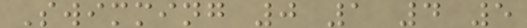Swimming 0 1 4 5
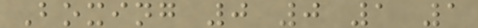Boxing 0 0 1 1
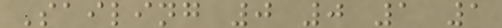Sailing 0 0 1 1
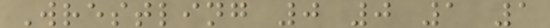Wrestling 0 0 1 1
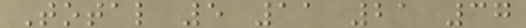Total 5 11 21 37
